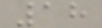18
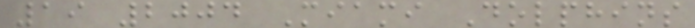19 2004 Miami Dolphins
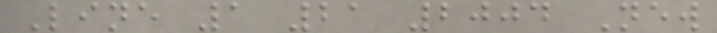Line 1 21 2004 New
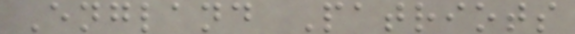England Patriots
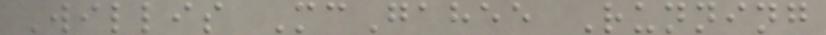Willis McGahee Running
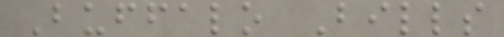Buffalo Bills
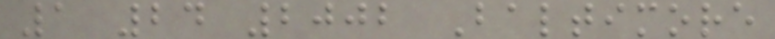1 24 2002 Baltimore
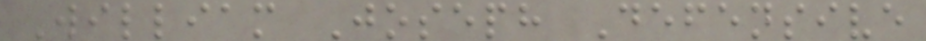William Joseph Defensive
